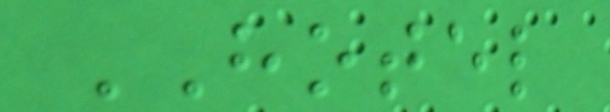HOTEL
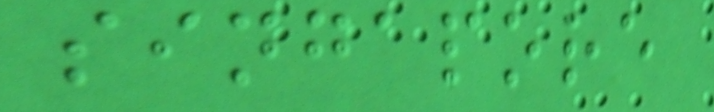singapore
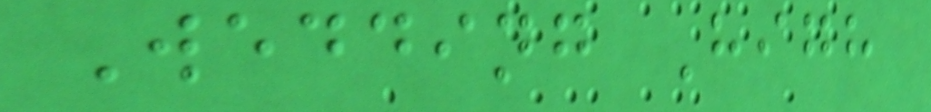Wedding High
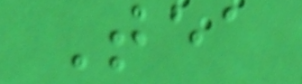Tea
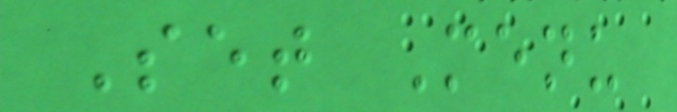Set Menu
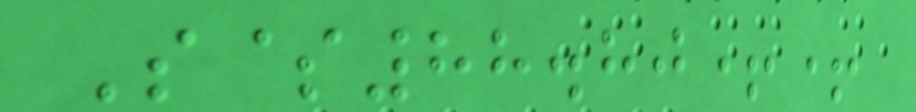S$88.80++
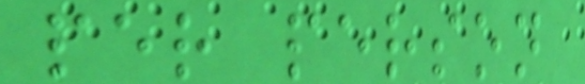per person
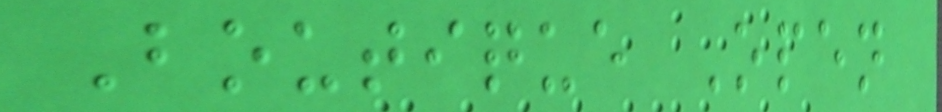Boutique Open
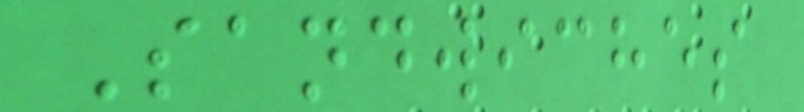Sandwiches
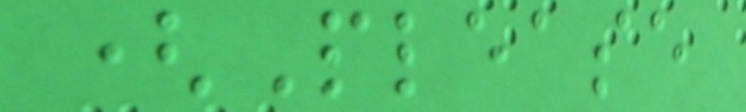(Please
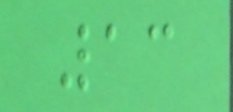13
